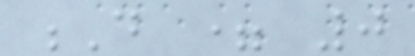D = 0
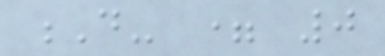D- = 0
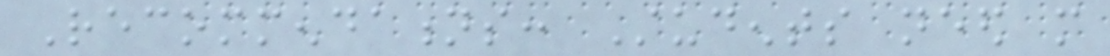Recommendations: Students need more
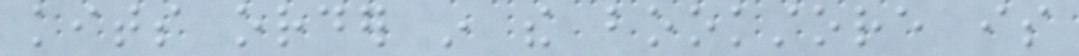kits order in the bookstore is
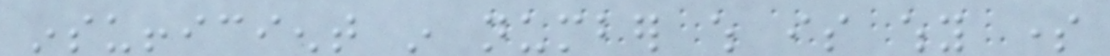insufficient in number which is why some
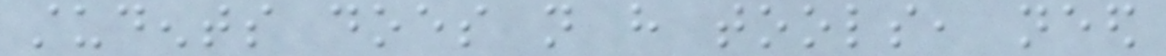students does not have tools, need
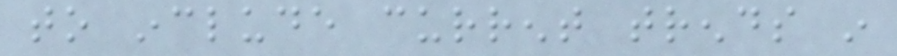to include current trends in
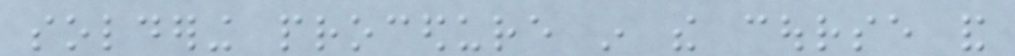soldering procedure in the course and
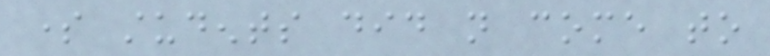some students did not come to
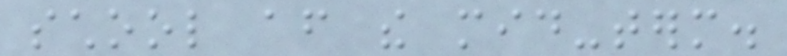school after the mid-term.
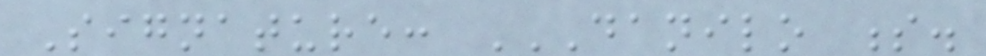Signature: DANILO S.
